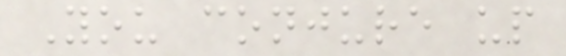You conjure up
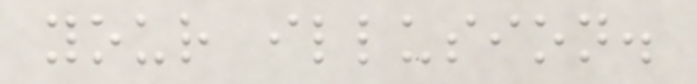your illusion.
